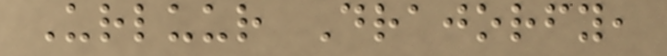Urluur Drajorfy,
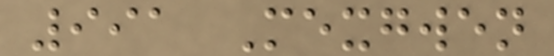991 Mexgwen
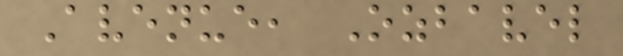Avenue, Ozbavel
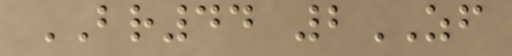BR44 2ZF
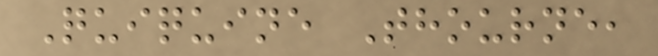Quiquine Thourne,
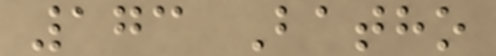173 Batho
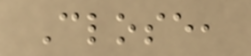Close,
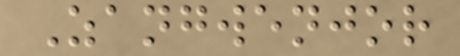Zangwenjor
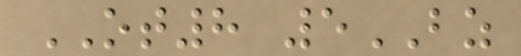OT8 5BZ
